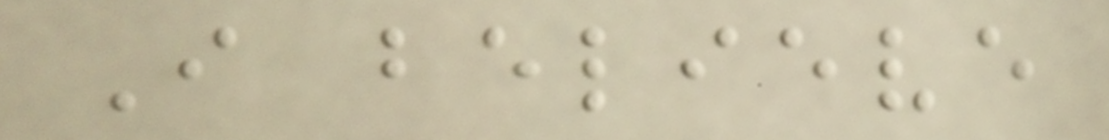I believe
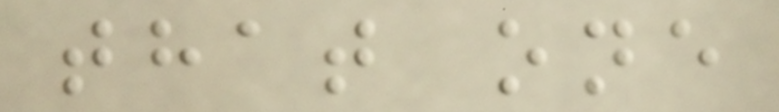that one
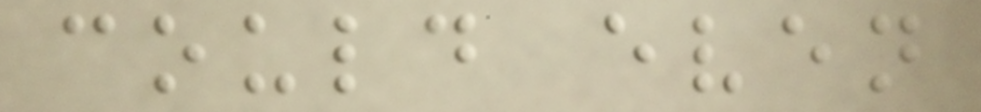could even
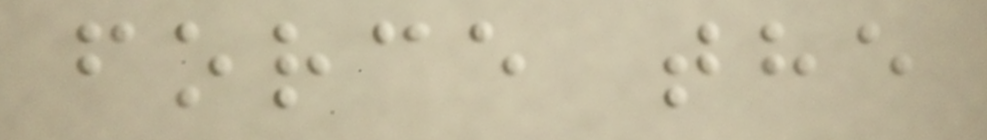force the
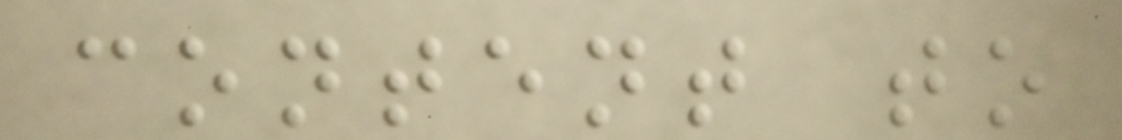content to
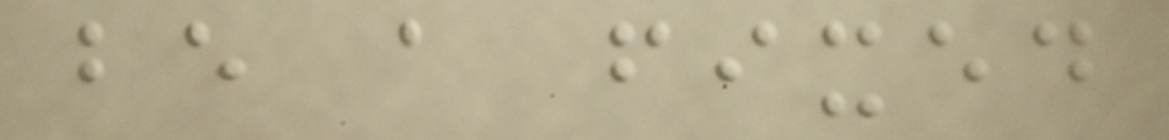be a fixed
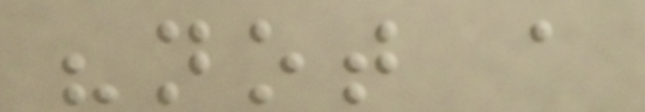"not a
